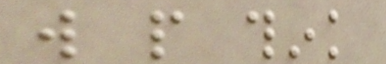will people think
